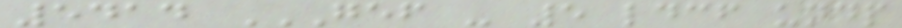5414 GEF - 5 LDCF UNDP
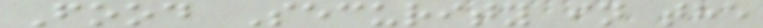Food Security in the
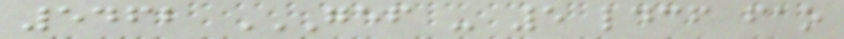5462 GEF - 5 LDCF FAO
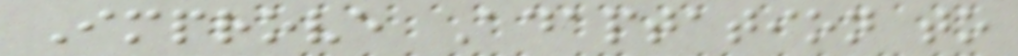Improve Adaptation to
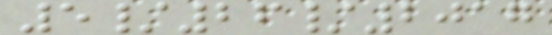5/26/2017
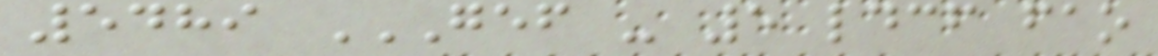5489 GEF - 5 LDCF FAO
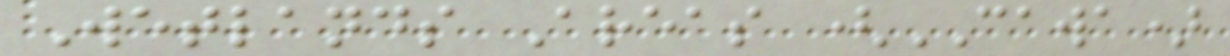Wetlands Areas (CAWA)
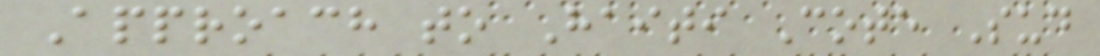Approach to Haiti Cote Sud
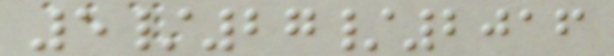5/27/2016
